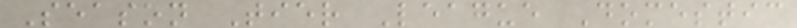Season Tier League Domestic
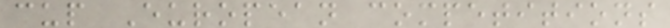cup European competitions
